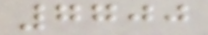7700
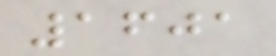1601
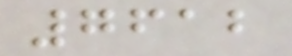7612
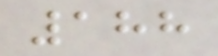188
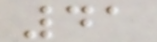41
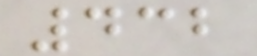432
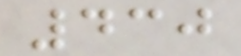430
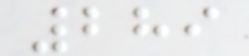289
